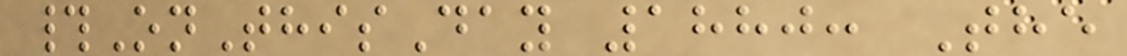#OnThisDay 1880: The
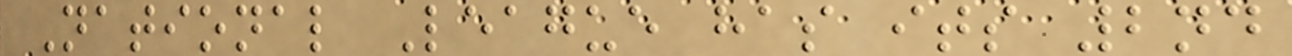National League has its 2nd
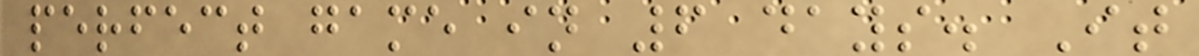perfect game in 6 days. It
